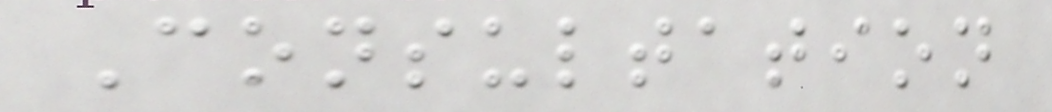Consultation
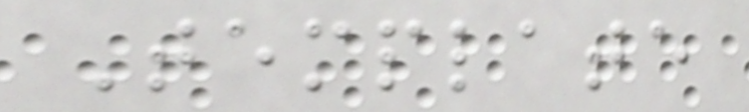Template
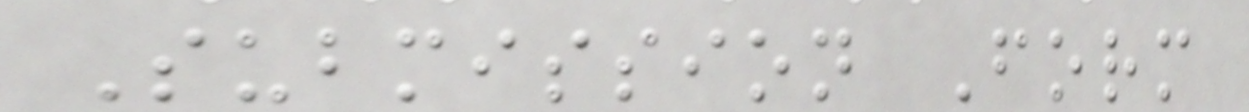Submission Form
